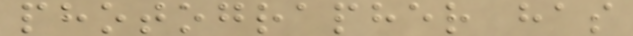photographer has
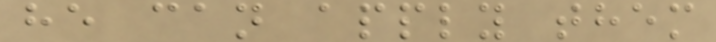he can apply them
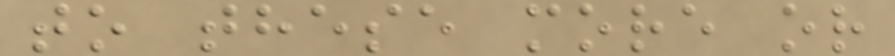to these more or
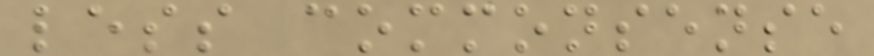less commonsense
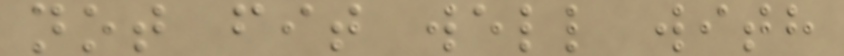not fit well with
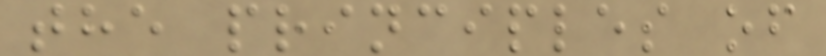the principles of
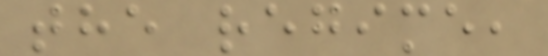the regime,
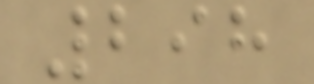298
